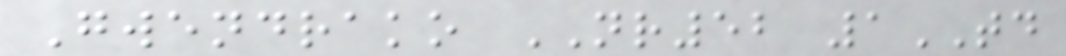Gwendrako NR52 1TD
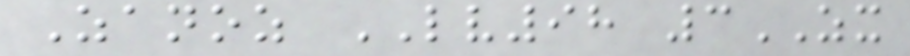Zanoz LV98 3ZX
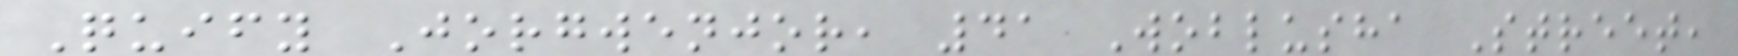Quify Jorgwenjor, 41 Woblusha Street,
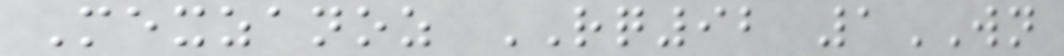Mexzanoz RQ92 1WN
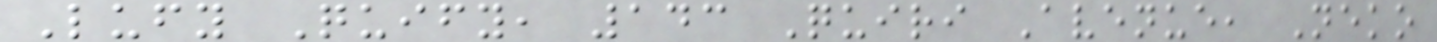Lufy Quify, 143 Quiri Avenue, Neko
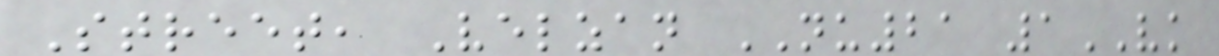Street, Velzan NU21 1VK
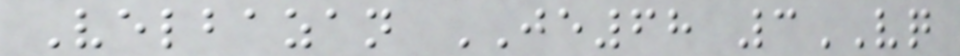Velbazan JE68 3VQ
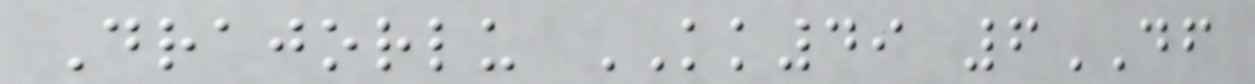Drajorlu KK49 6DF
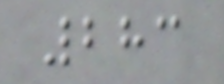283
